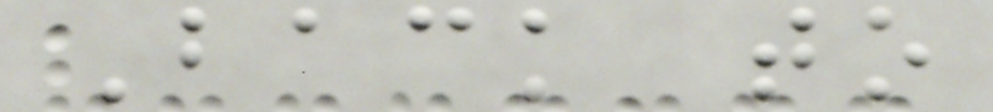Back to
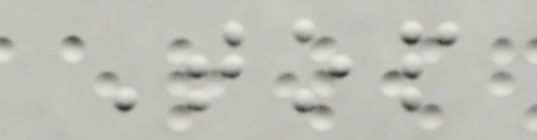Top
